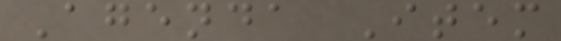Agenda Item
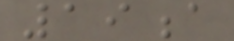19a
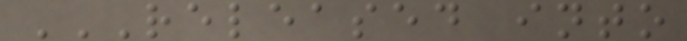RELEASED INTO
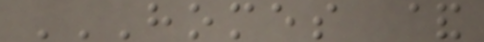HOMES &
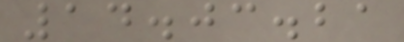14.03.21
